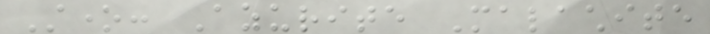Stone: Azurite Malachite
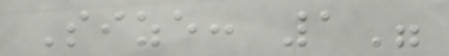Size: 1"
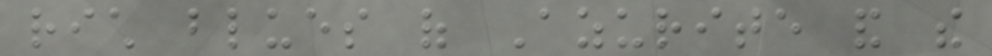rich blues of Azurite and the
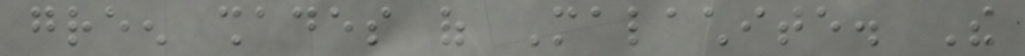green shades of Malachite. The
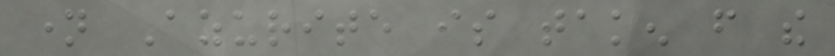name Azurite is taken from the
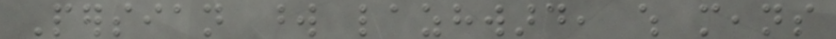Persian word lazhward, which means
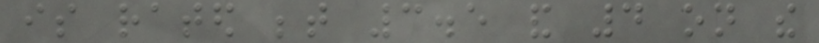is rated between 3.5 and 4 on the
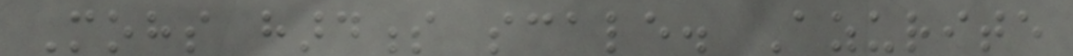Mohs hardness scale. Azurite
